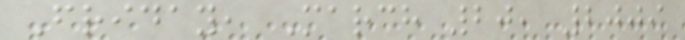Friday, March 20, 2009
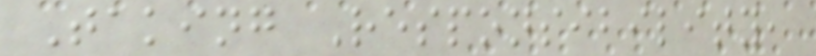Taking Responsibility,
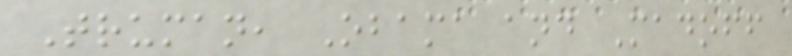Truman, Obama and Madoff
